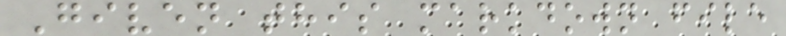Given this markdown file
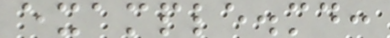example.md:
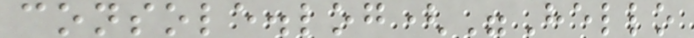console.log("Hello
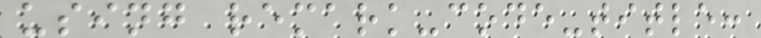using remark-code-title:
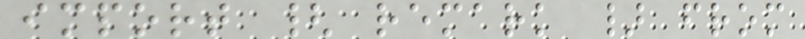import { remark } from
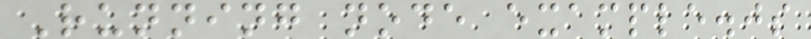Running node example.js
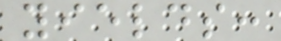yields:
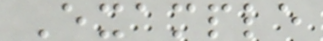Example
